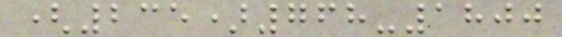(235)768-1800
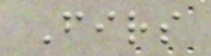Firs
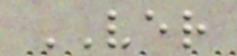VER
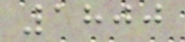1800
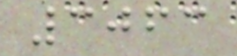3063
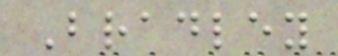Bradley
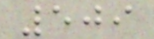509
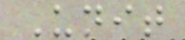Unit
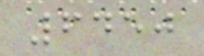6450
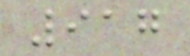917
